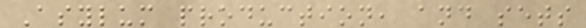Asylum production, and sets
